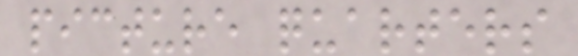picture quarters
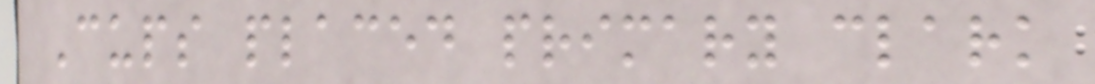Cups placed primary clark
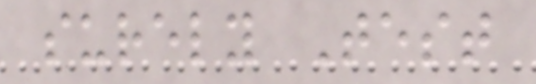surely Test
